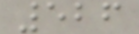526
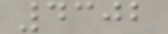4302
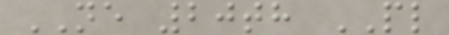NE 20th PL
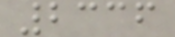2336
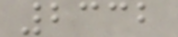2332
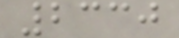2330
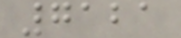7121
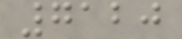7120
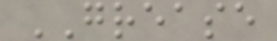GREASE
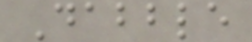Dabble
